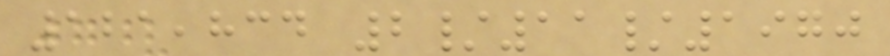121,834 2/11/1970
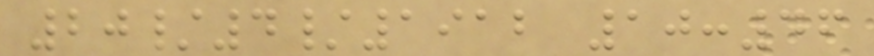20/4/1912 10:46
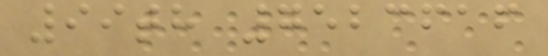99th 7523616
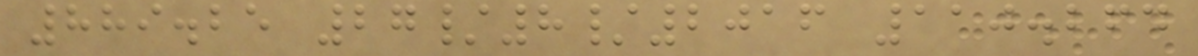889.25 27/8/2016 110.264
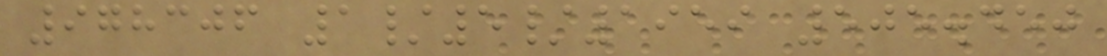978306 1/5/1959 505.450
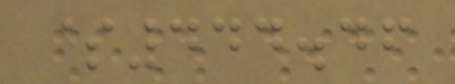$444.46
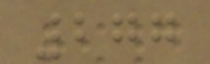277
